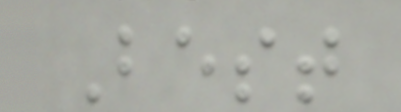Best
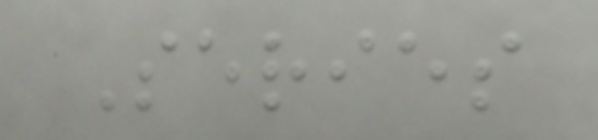Series
